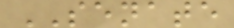SENATE
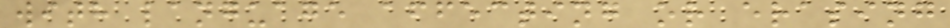with language affecting or erasing
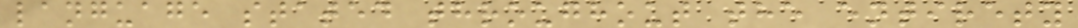language stated throughout the entirety
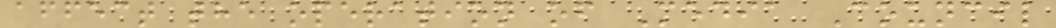affect the operation of Media Council
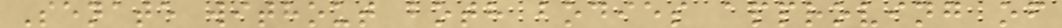Senate without both bodies approving of
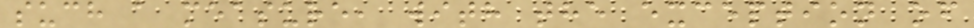such a measure, with the exception of
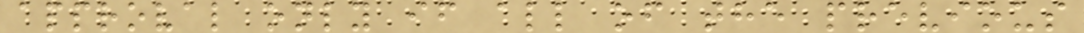approval only if all of the previous
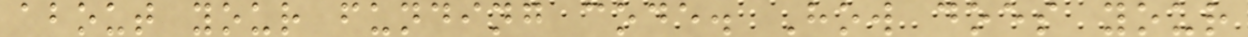about your funding code. How does your
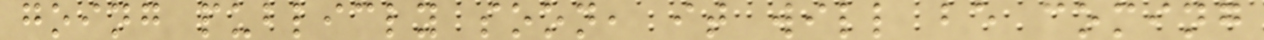going publicly soon, it will be coming
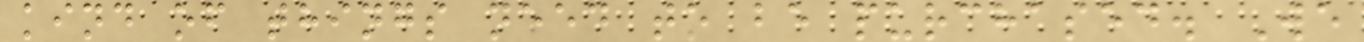kind of things need to be purchased. We
